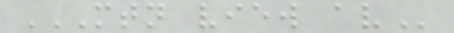MTN VIEW AV
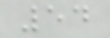54
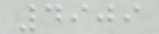4909
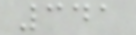341
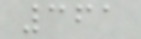361
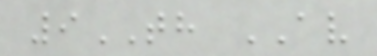9TH AV
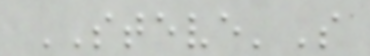STEVE'S
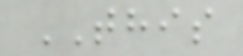THIS
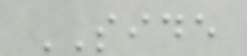SIDE
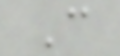C
